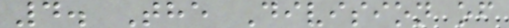4. The Division of
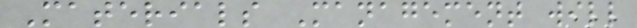Materials Management will
